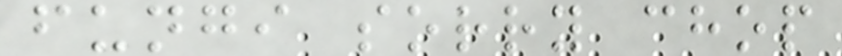fungi sorry chop
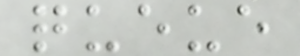queue
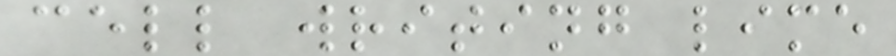cell writing lime
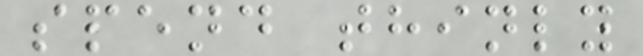spend thinly
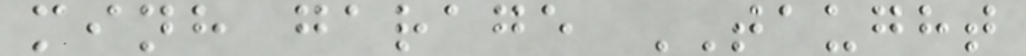minh garage TAUGHT
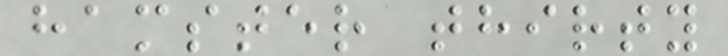hamster thirty
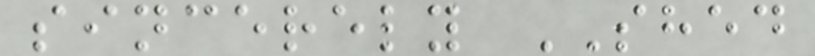sincerely SHED
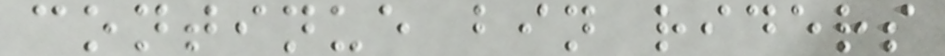continue bin riders
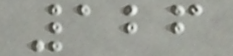126
